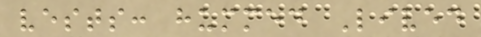vests: hummed Lived
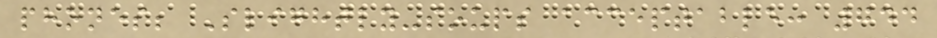phones; Slightly-soups acceptable: 744
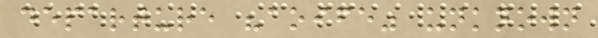departure "aoife" unknown
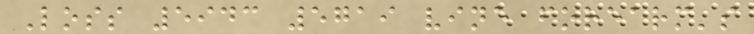Loss 5943 5719 vine forearm's
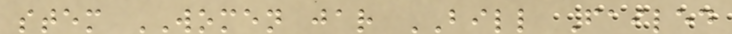stem WOMEN jar BILL Failed
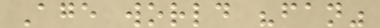Age world "fan"
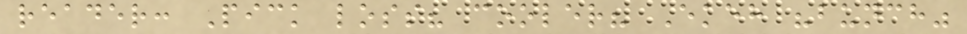reader: Pick loss? cooler? Ekeh "bunch"
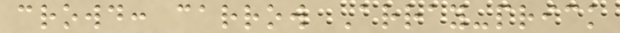crowd: carrow Array-prick
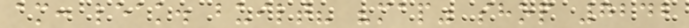am: leak. built? "map" shop 7242
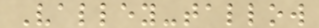Valley-tallow
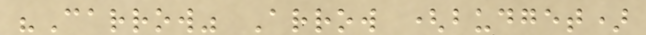"Carrow" Arrow (budget)
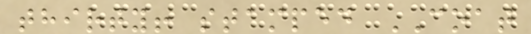thirty! stamped COAT
